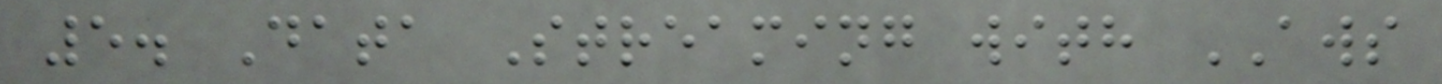5. Data Streaming with AWS
